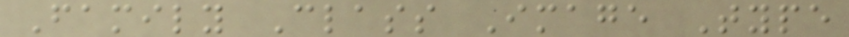Family Class Image Type
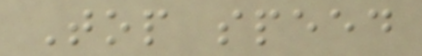Top speed
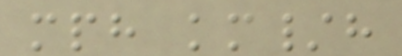mph km/h
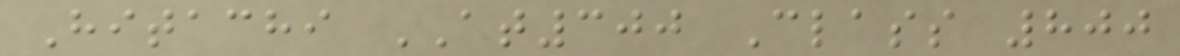Hitachi AT300 Class 800
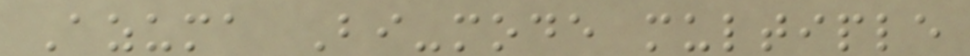Azuma Bi-mode multiple
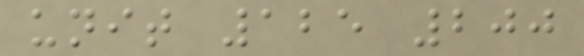unit 125 200
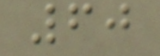60
